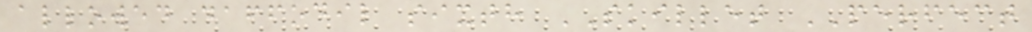allowed daffodil sixth SKILLET PERFECT
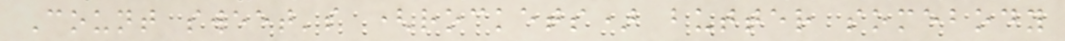Count sweet's (rockets) butter somebody
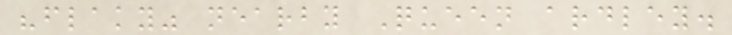"flaky" nearby Queen ardley.
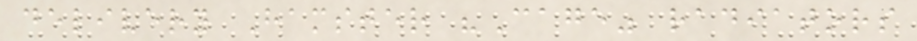delivery Hamster "Cage" radiators
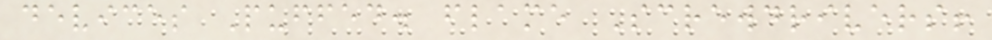devices Puffed. flame Screwdrivers!
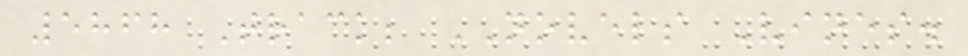5868 Track; NOVELS Vines.
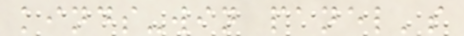kinds-win panel's
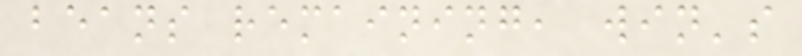beans remaining, win's
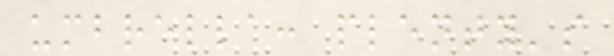umbrella: plenty's
